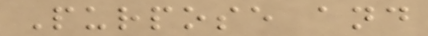Purpose and
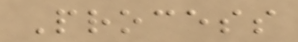Process
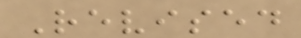Revised
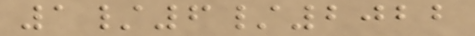1/6/2022
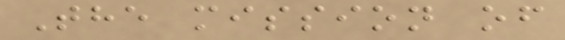The mission of
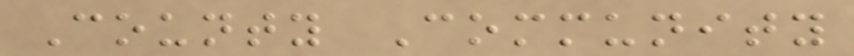County Community
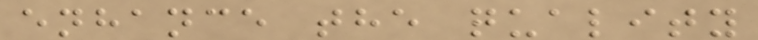enhance the quality
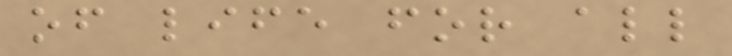of life for all
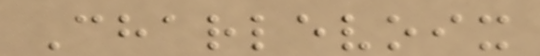Charlevoix
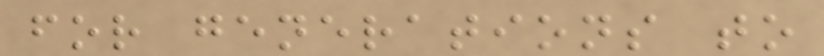for generations to
